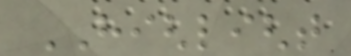HIGHLIGHT
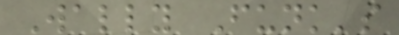Wally Funk's
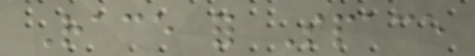Race for Space
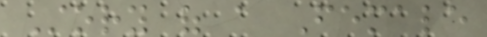Story of a Female
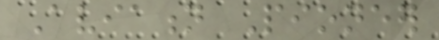Aviation Pioneer
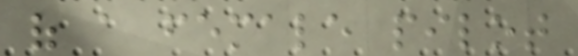of a female pilot
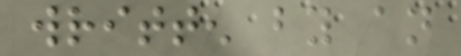written by an
